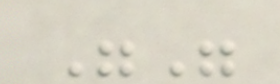""
